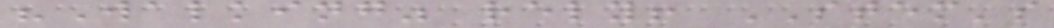"Walking" rely! STEM's
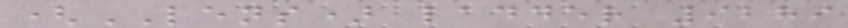(LENS) ladder 9289
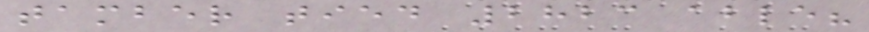tamber tied 2823 able?
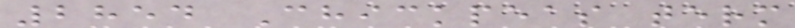2854 Chickpeas term
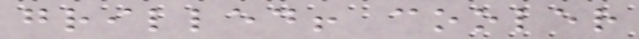grilled! cooler
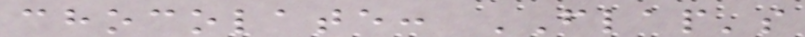chocolate: FLAP's
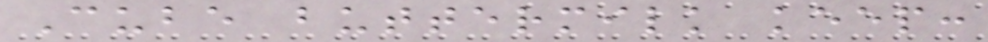Cube buttermilk keep:
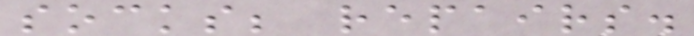socks; repairs.
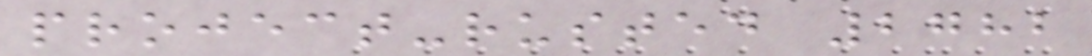project-rusted 2782
